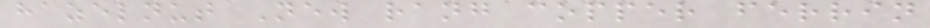hazelnut New rang copper ferrin
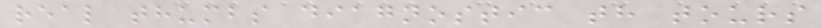real thumbs diagnostic th tours
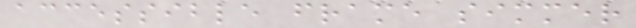accessible frame simmer
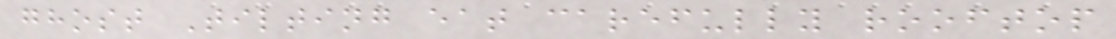ghost Tilting eat carefully rooftop
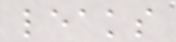leaks
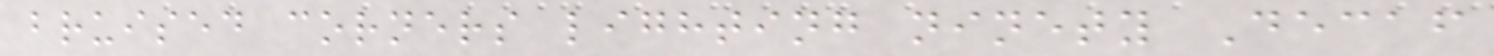bruised corners lighting ninety Decaf
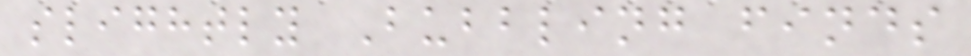slightly Bubbling finds
